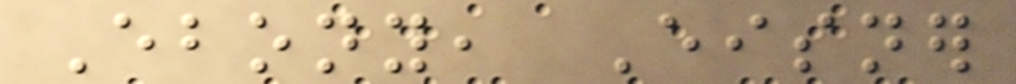Ebony, Eisner
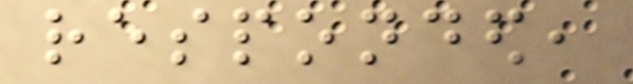responded,
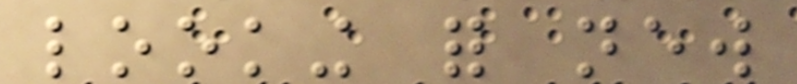looking for new
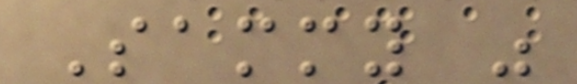Sammy was
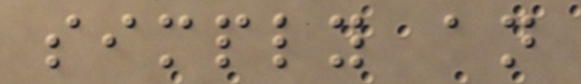simply an
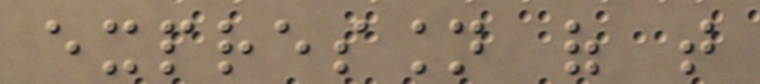expression of that
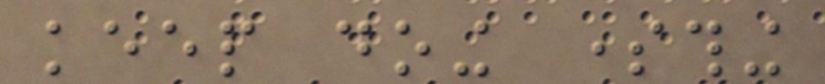keep doing something
